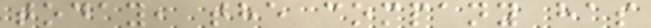today, the company has
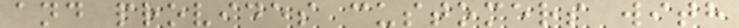and provides customers with
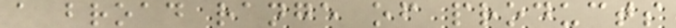a broad range of products
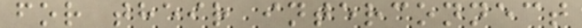for their interconnect
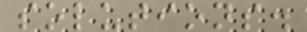solutions.
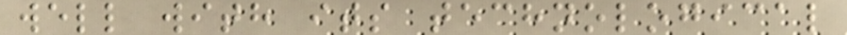well with its technological
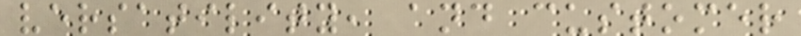versatility, and customer
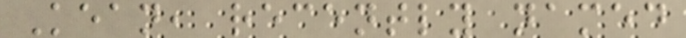Kean, recently named
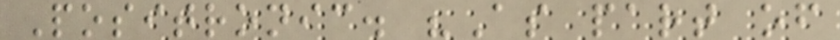Positronic. "As part of
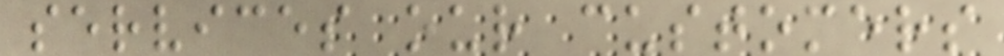services our customers
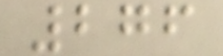276
